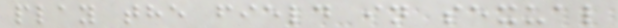play the field in sexual
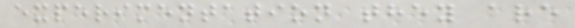experimentation they are
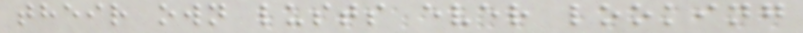their own lusts ever looking
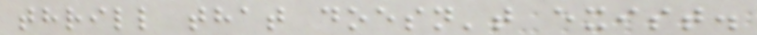thrill that doesn't exist.
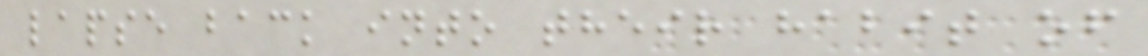lapse back into their habit of
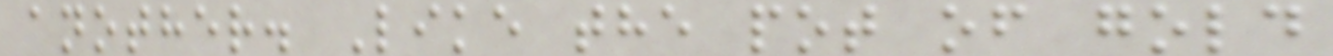another. Like the pot of gold
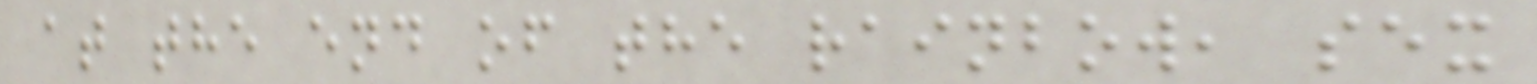at the end of the rainbow, sex
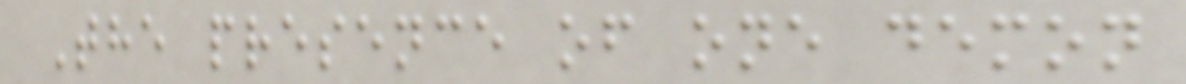The presence of one demon
